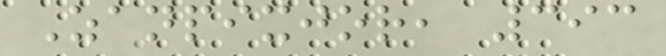Zanpixjor, 393
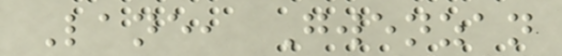Lane, Gwenzan
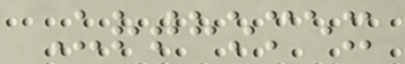Urthomex
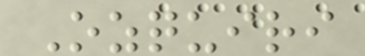Ozquiri
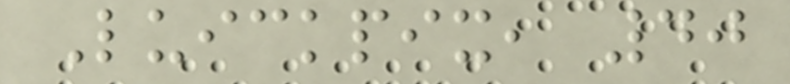Luickpix, 40
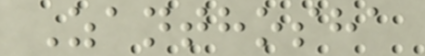Zanthosha
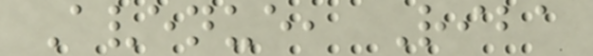Avenue, Riba
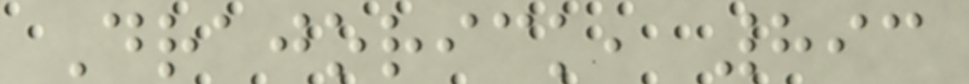Drajorick, 893
